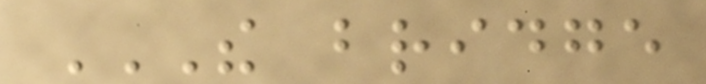THE BRIDGE
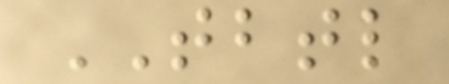TBTL
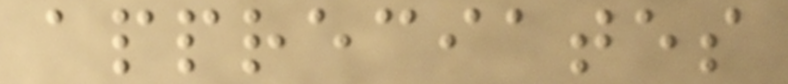appreciates
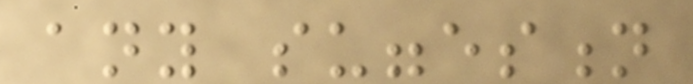any suggestion
